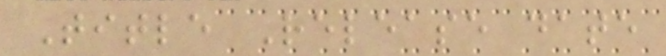Title Release date
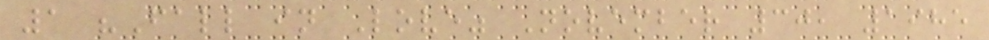1 "Fall in Love" November 30, 1985
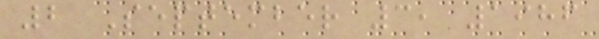2 September 3, 1986
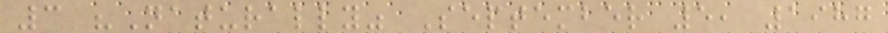3 "Naturally" September 5, 1987
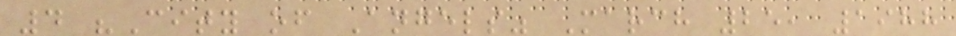4 "City of Angels" March 25, 1988
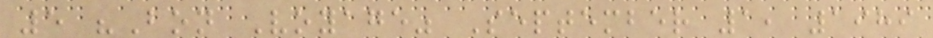5 "Bon Voyage" September 1, 1989
